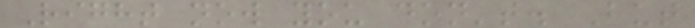Right now you don't. But
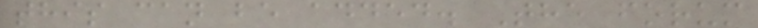this can be added. The forum
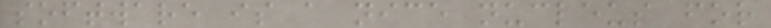software is a nice nucleus for
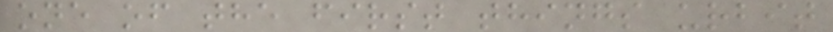one of the first things urbit
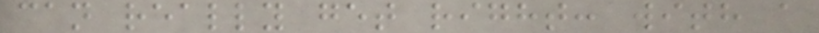can really get right: with a
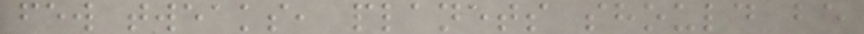few tweaks, planets should be
